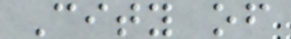City of
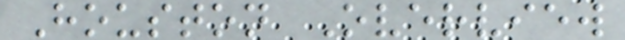Houston Overview
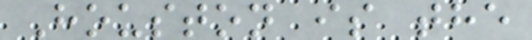Houston is the
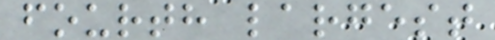fourth largest
